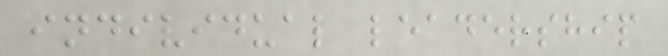individual leadership
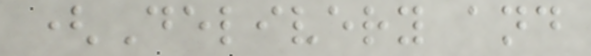(Delivery and
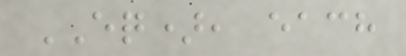EQ), each
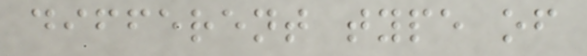different type of
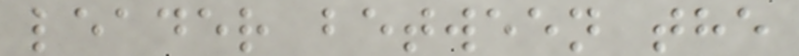leader between the
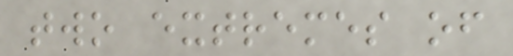two extremes of
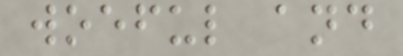woeful and
